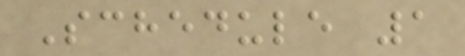Schedule 1
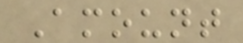Amount
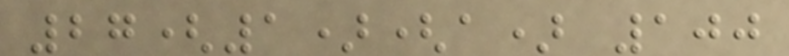27(1)(a) 100
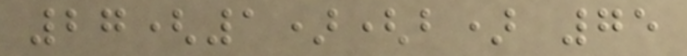27(1)(b) 75
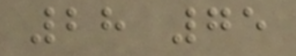28 75
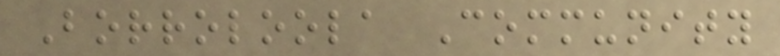Borroloola Community
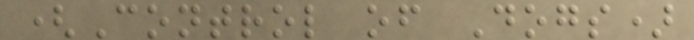(Control of Dogs)
